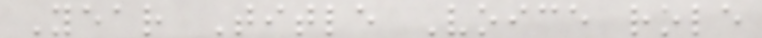Year Title Voice role
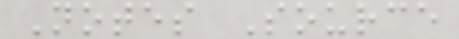Notes Source
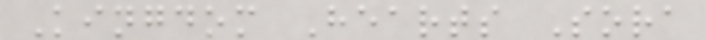Kingdom Hearts Sora
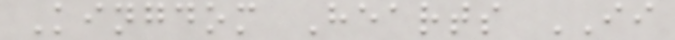Kingdom Hearts II
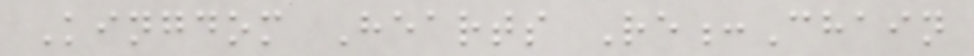Kingdom Hearts Re:Chain
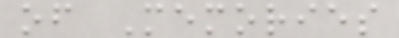of Memories
